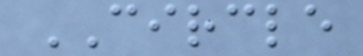CIRCLE
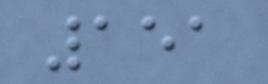151
